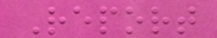Report
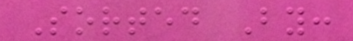Sorted By:
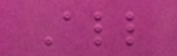All
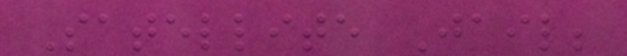Satellite Jail;
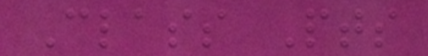Class Pts
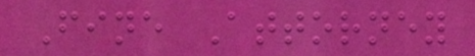Fine Attorney
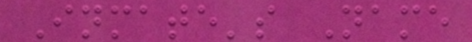Inmate's Name
